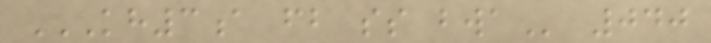KH3A FB SS BWA 040
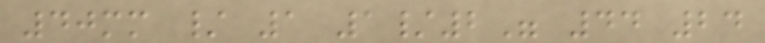40mm / 1 1/2" 44 24
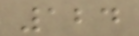124
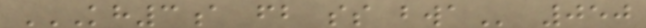KH3A FB SS BWA 050
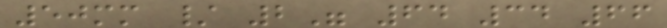50mm / 2" 64 34 66
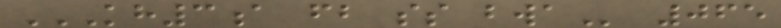KH3A FB SS BWA 065
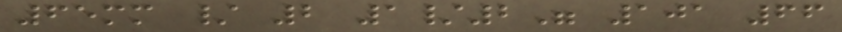65mm / 2 1/2" 101 66
